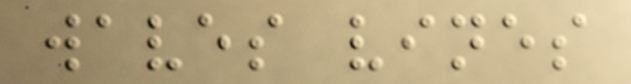waves vines
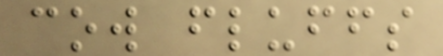cow fluffs
